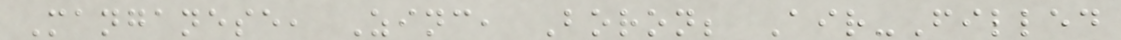Manganese, Zinc, Boron; Air-Filled
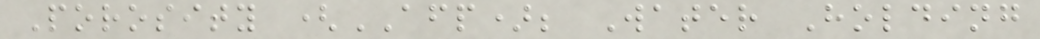Porosity (AFP); Water Holding
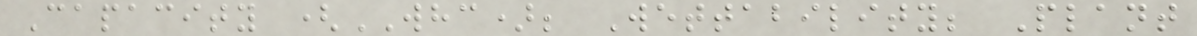Capacity (WHC); Wettability; Plant
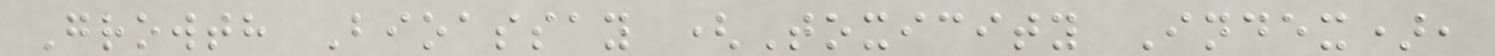Growth Bioassay (Toxicity Index),
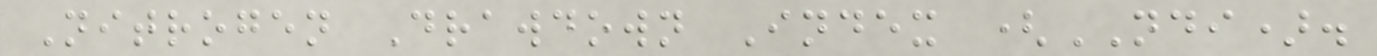Nitrogen Drawdown Index (NDI).
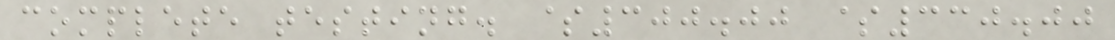complete testing. $300.00 $330.00
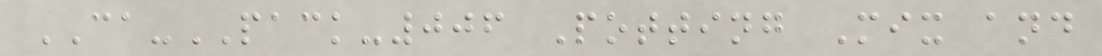CA-PACK-006 Potting Mix and
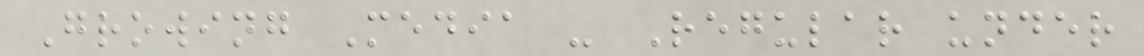Growing Media - Regular under
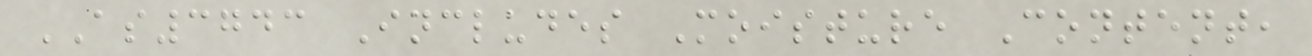AS3743 Includes Moisture Content,
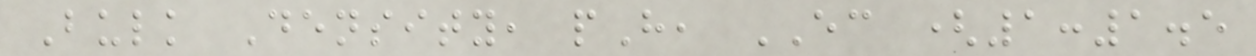Bulk Density, pH, EC (1:1.5
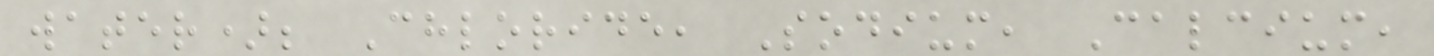water); Chloride, Sodium, Calcium,
